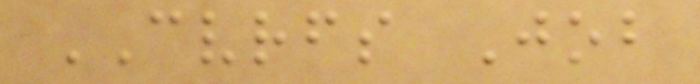CVRFS Job
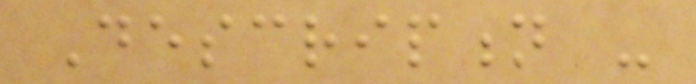Description -
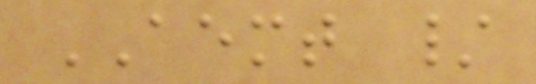AEMT /
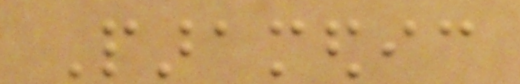Paramedic
